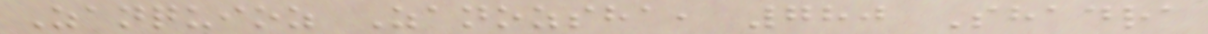Zanquioz Zanozsha, 780 Shadra
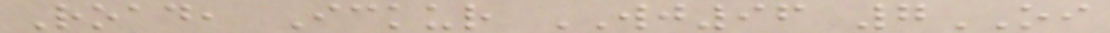Road, Ickur WJ96 7OI
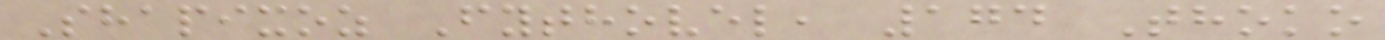Shapixoz Fythovel, 174 Thoko
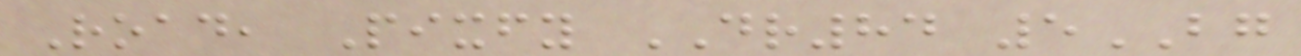Road, Pixfy DR84 5BG
